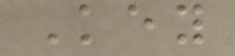Key
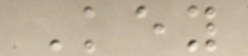Key
